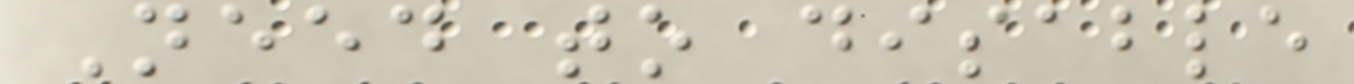Need to disable
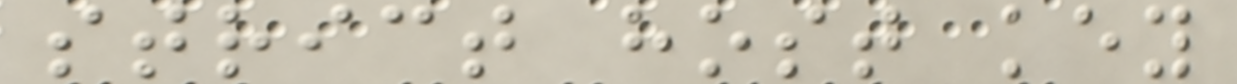strict host key
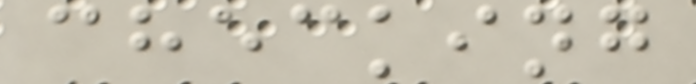checking
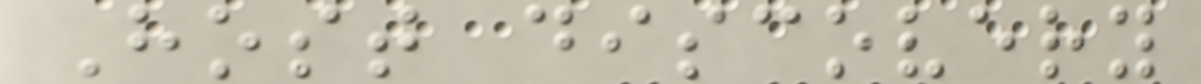Host discovery
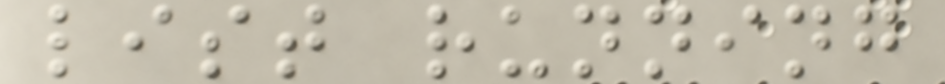list running
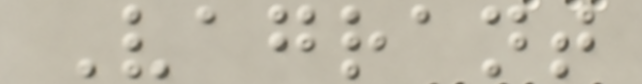Vagrant
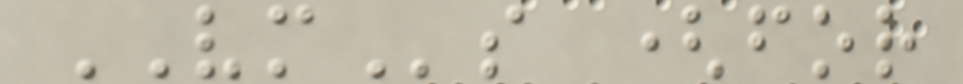VMs (for
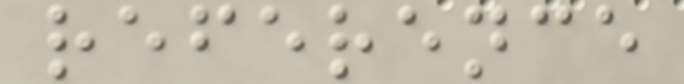reference
